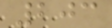203
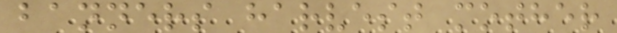banners harvest mother
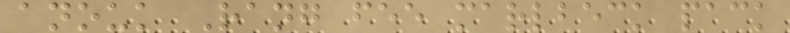anouk Rang fee marlbeck pack
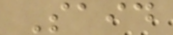Said
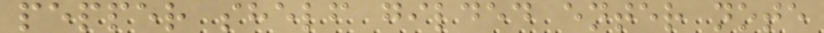pepper shelf gilded enter note
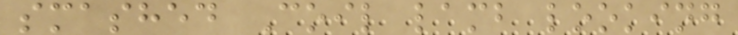smashed Coil lamb looking
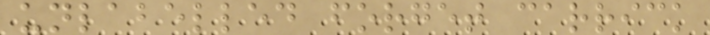unlabelled forget carrick
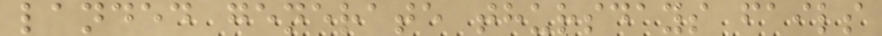landed generate thursdays fails
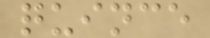quince
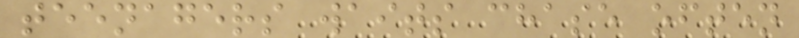teenagers waits chase often
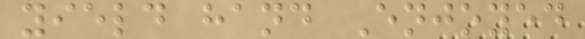yield hand Enjoyed
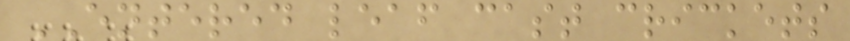ENTERED leaf cast crickets
